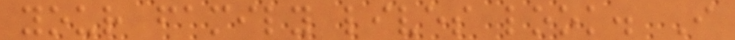your family lives look. I
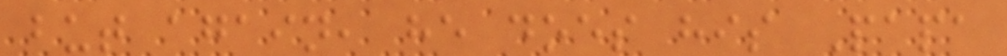but again, he does his Papa
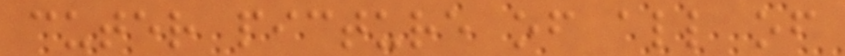cuter picture of all of
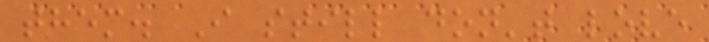them. I still don't love
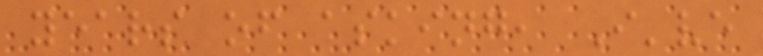years of asking, I've
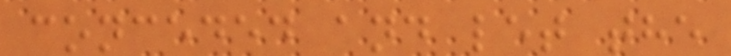conceded and let the
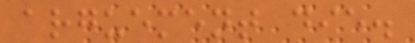arguement die.
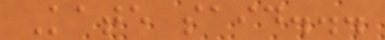Kate said...
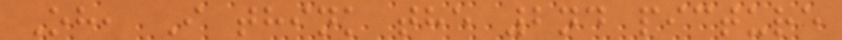Oh, I think the 2nd picture
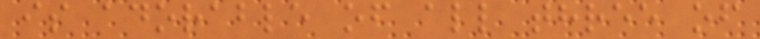is adorable of all three of
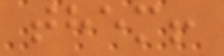them!
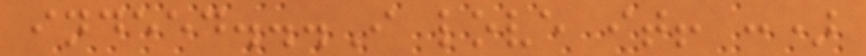indeed...I love it! :)
